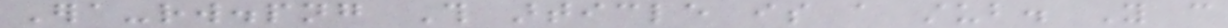Era-rw.png This article is a stub. You can
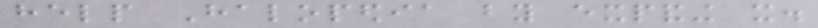help Halopedia by expanding it.
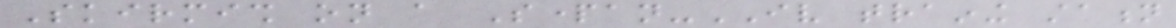Skirmish on a Spartan-IV training station
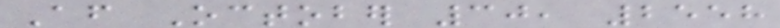After October 30, 2558
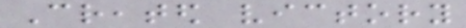Created victory
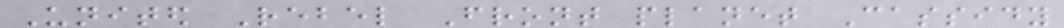United Rebel Front planet Cassidy
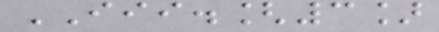III.[3]
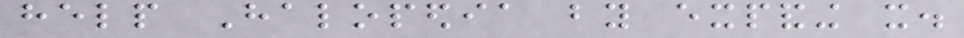help Halopedia by expanding it.
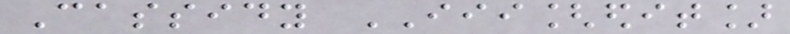Cassidy III[edit]
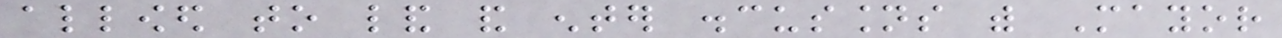allowed to land and enter discussions with Mayor
